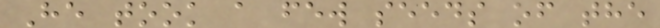He took a few seeds of the
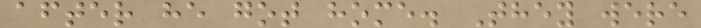after he got home. They were
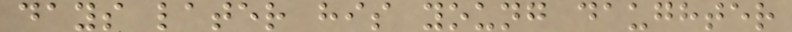days later his young daughter
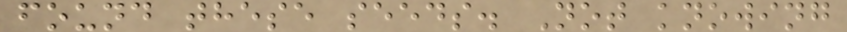found these seeds. Not knowing
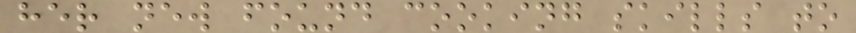her new found cooking skills to
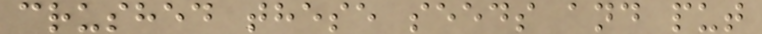crushed these seeds and put
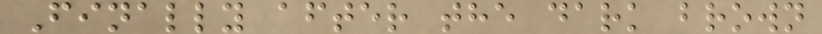Finally after the dark brown
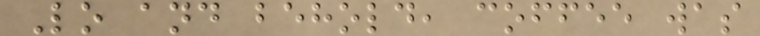Lo and behold, coffee was
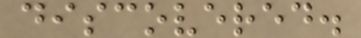discovered.
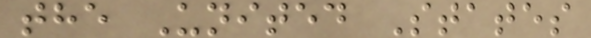the United States
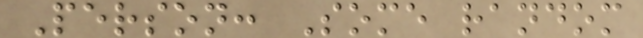Person: Some random
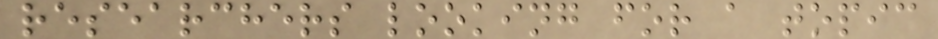researchers looking for a topic
